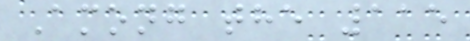Among the 115
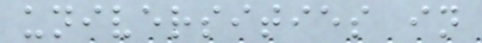universities in
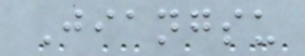Jiangsu
